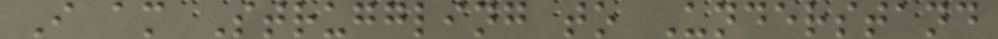I am Struggling to Understand
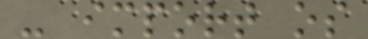- import os
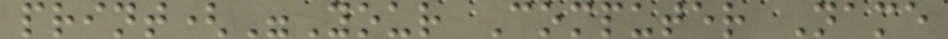print("Your Computer Name
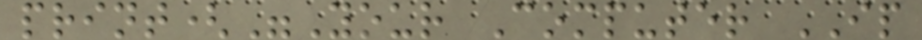print("Your Computer IP
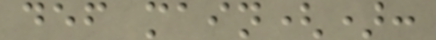def main():
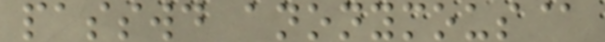passwd anonymous@
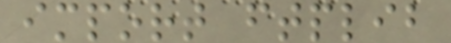import ftplib
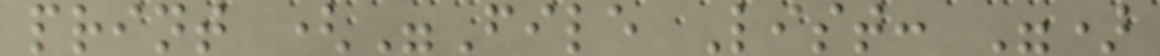print ("File List: ")
